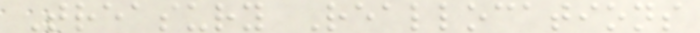Treasury Reallocations
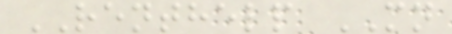RENTHELP MN
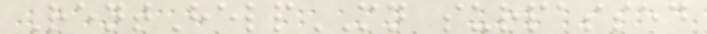RentHelpMN surpassed
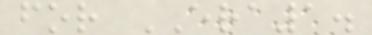for ERA1.
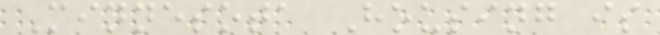Minnesota Housing is
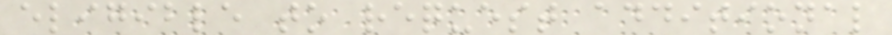eligible to request additional
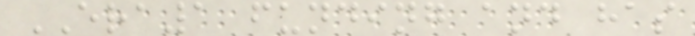ERA1 funding and has
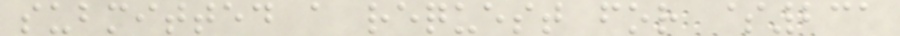submitted a request for $231
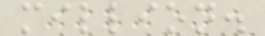million.
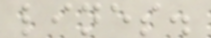lines.
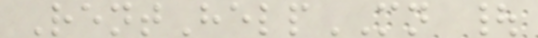RentHelpMN |
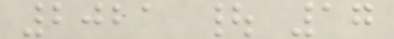2021 | 17
